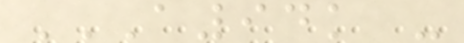A94K -
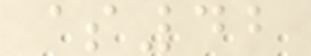$42
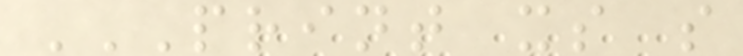PRINT XS S
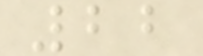22
